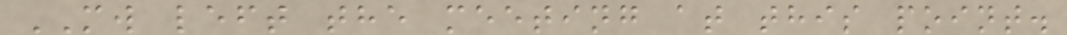MW left the meeting at this point.
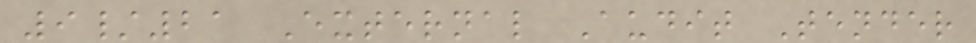9/21 External Audit Tender
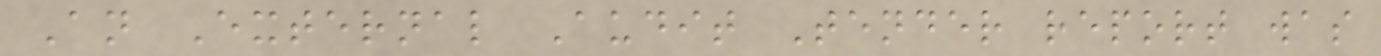An External Audit Tender report was
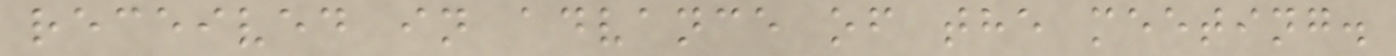received in advance of the meeting.
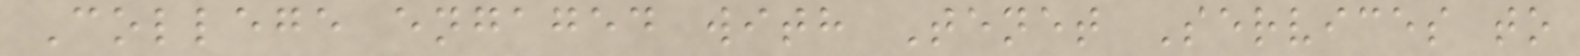College engaged with Tenet Services to
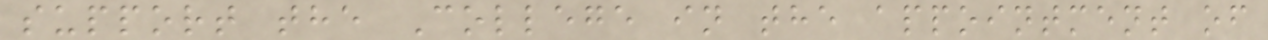support the College in the appointment of
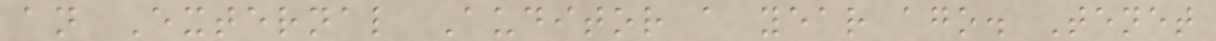an External Auditor a year ago. Tenet
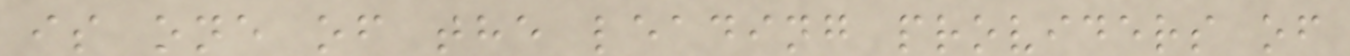is one of the leading providers of
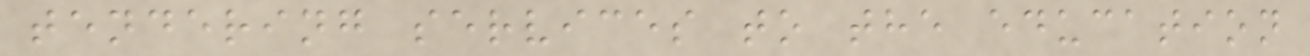tendering services to the education
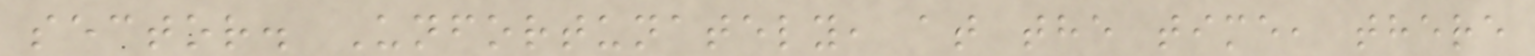sector. Unfortunately, at the time, there
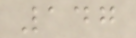147
